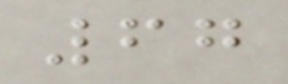67
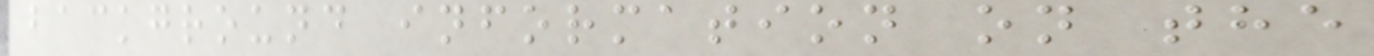background information on the
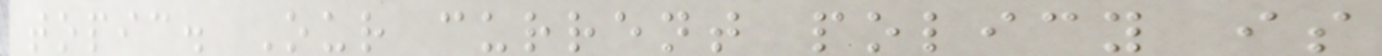topic. Our current policy is
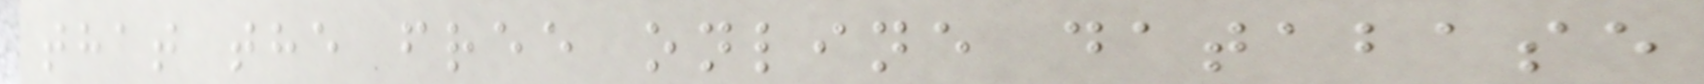that the free online database
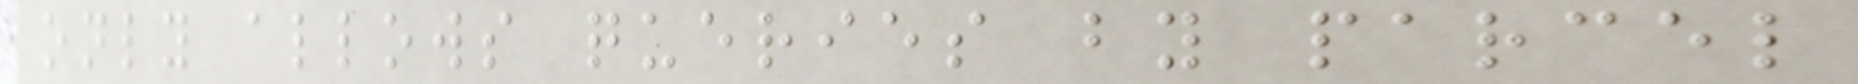only allows queries by parcel
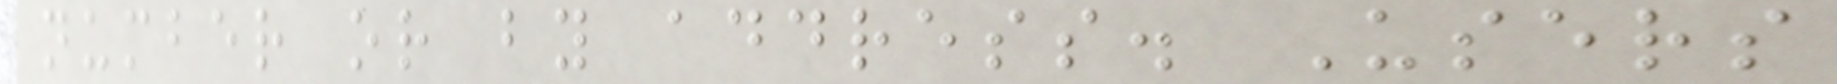number or by address. Users
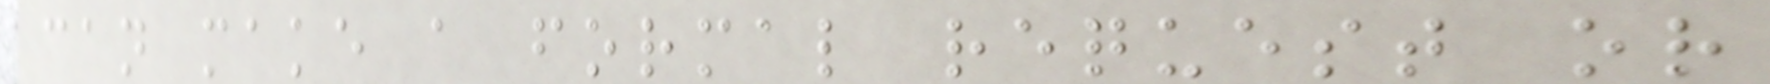can make a formal request or
